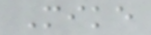Mike
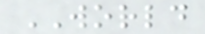WORLD
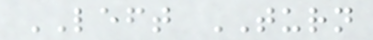LEFT TURN
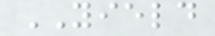YIELD
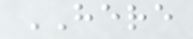HERE
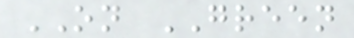ON GREEN
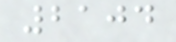2104
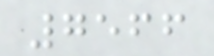7566
